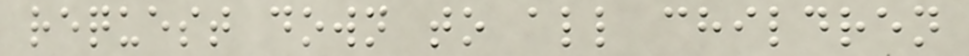request down to all children
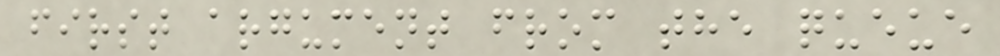first argument from the queue
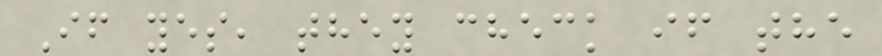If yes, they check if the
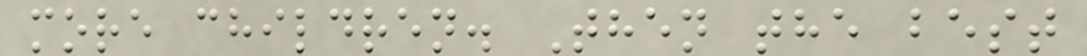more children. Then the best
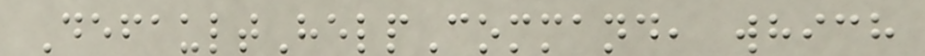DefaultHelpCommand, which
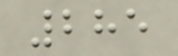285
